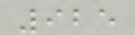925
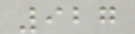927
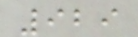929
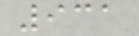931
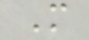M
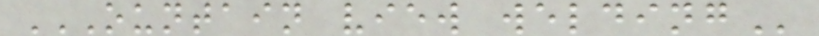OUNTAIN VIEW WELDING
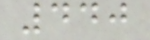440
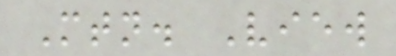Mtn. View
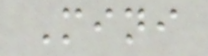Mini
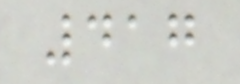417
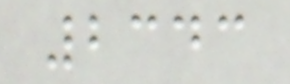2343
